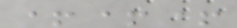+++
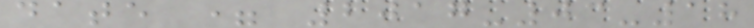date = 2017-03-18
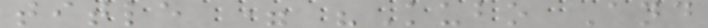title = "Kubo And
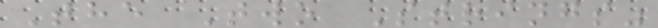The Two Strings"
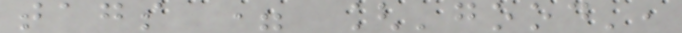tags = ['good',
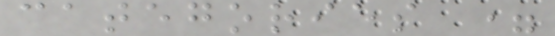categories =
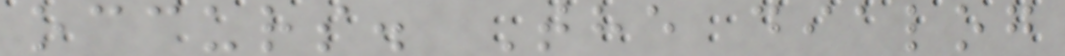occurs. The dialog
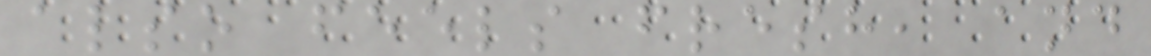also feels fresh, and
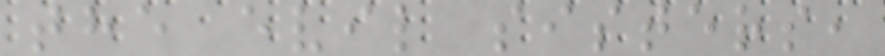the evil sisters,
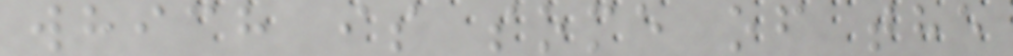which is some of the
